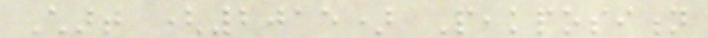Chart (2015) Peakposition
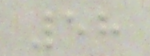58
